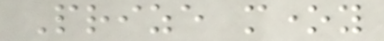Prize money
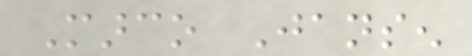Marco Jansen
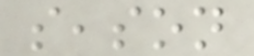season
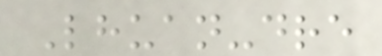Lhuan-dre
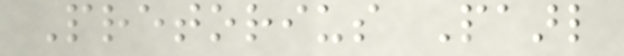Pretorius Paarl
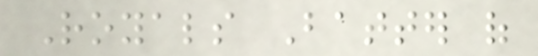Royals Batter of
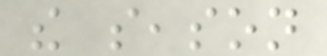the season
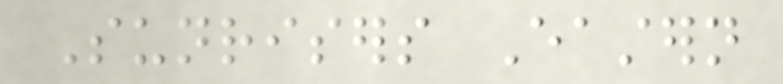Sunrisers Eastern
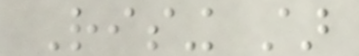Rising star
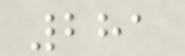281
